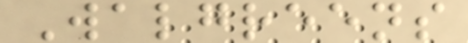Walgreens
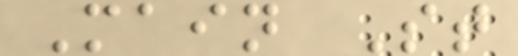Main St
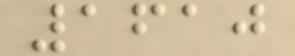1610
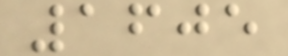1605
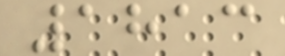1813
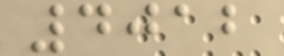4012
